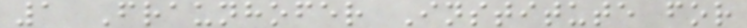1 Fraunhofer Institute for
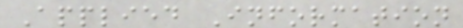Applied Information
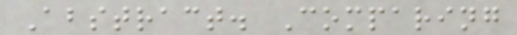Abstract. Comparing
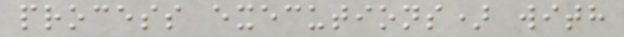process executions) with
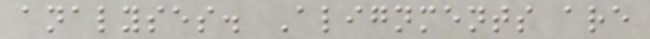analyses. Alignments are
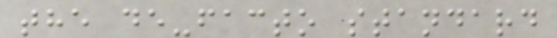the de-facto standard
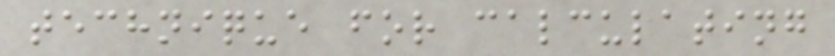technique for calculating
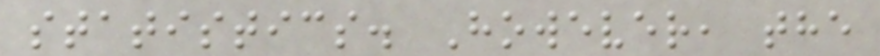statistics. However, the
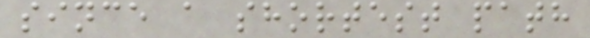since a shortest path
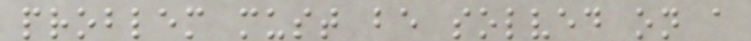problem must be solved on a
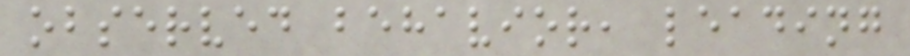observed behavior, leading
